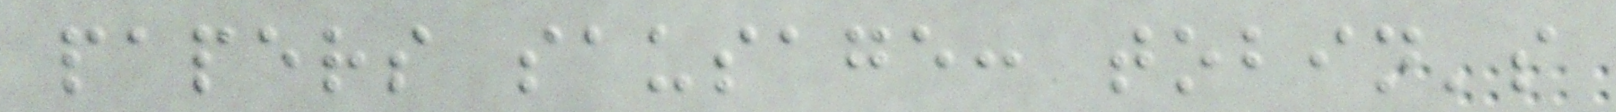papers sausage: tobin's
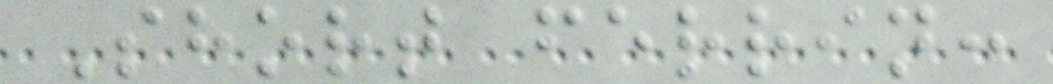Short ferrin:
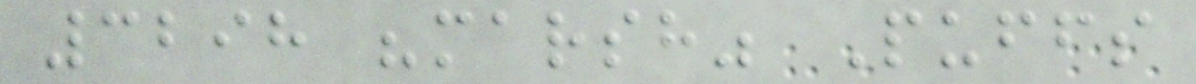3298 "marsh" Puffs
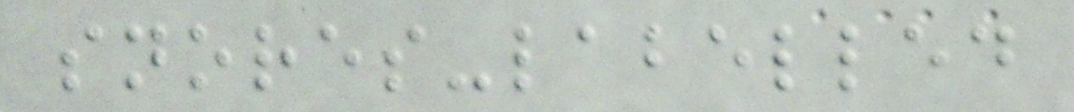snores-labelled
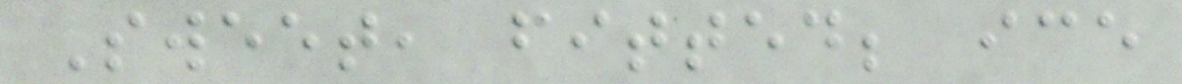Sweet, fitted; ice
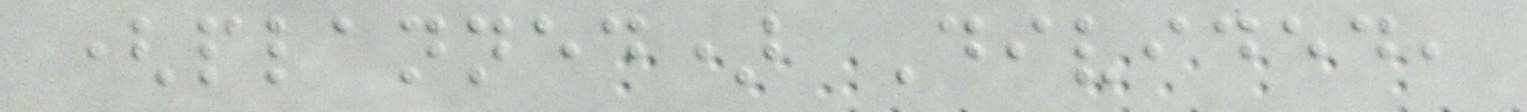(planned) Divided,
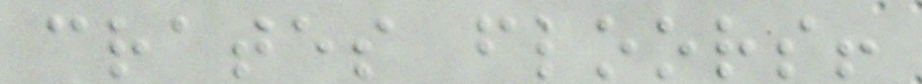crates floors!
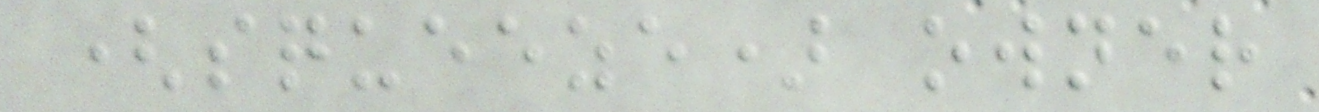(squeeze) owner
